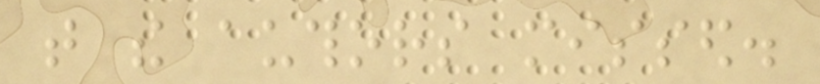that the authors missed.
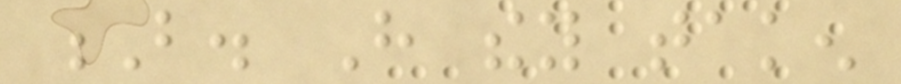B. Have they taken
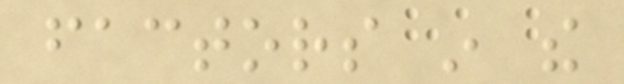factors in the
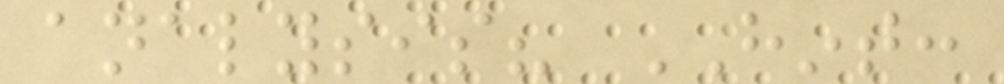analysis? HINT:
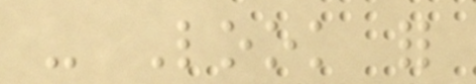- Look for
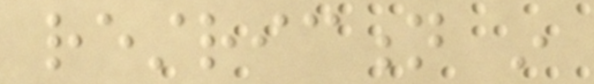restriction in
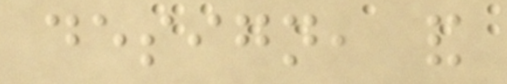design, and
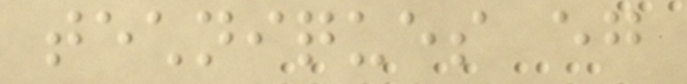techniques eg
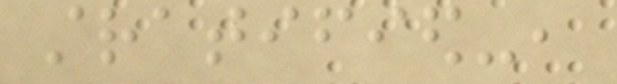stratified-,
